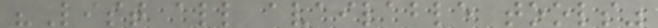"List all available tools"
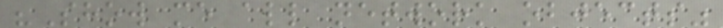"Show me all network objects"
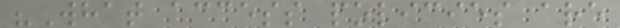"What access policies are
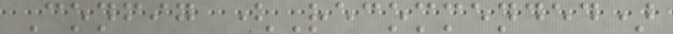Config (Recommended)
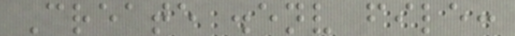Create .env file:
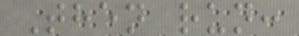Then run:
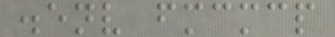.env fmcmcp
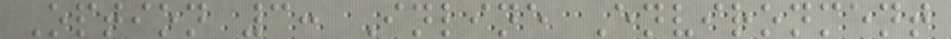Option 3: Inline Environment
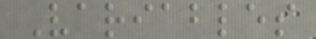Variables
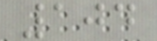104
